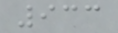933
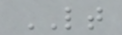LT
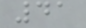41
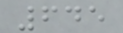645
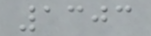1303
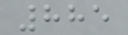885
